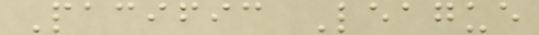Pacific League
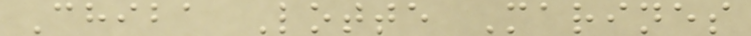Chiba Lotte Marines
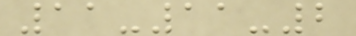11-11-2
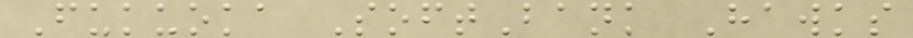Fukuoka SoftBank Hawks
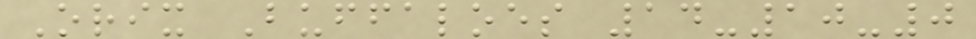Orix Buffaloes 14-10-0
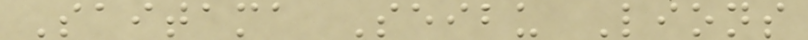Saitama Seibu Lions
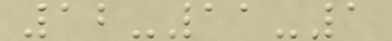12-11-1
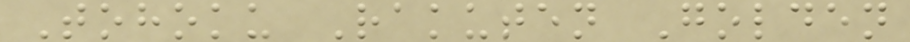Tohoku Rakuten Golden
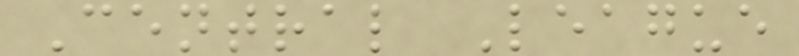Central League
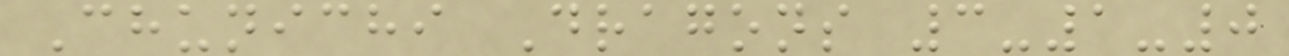Chunichi Dragons 3-1-0
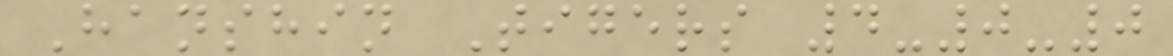Hanshin Tigers 4-0-0
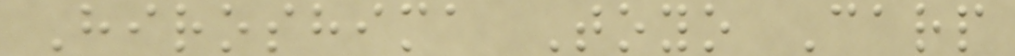Hiroshima Toyo Carp
